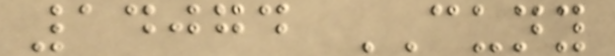14074 CUNY
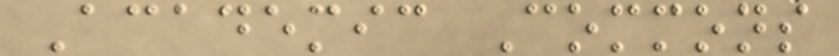Academic Commons
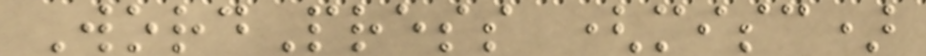WordPress (misc)
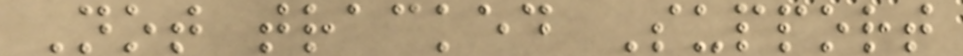Not tracked Support
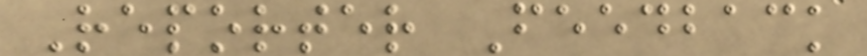Reporter Feedback
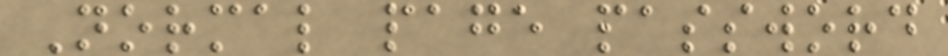Normal page password
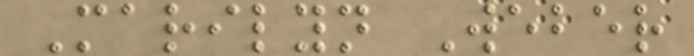Marilyn Weber
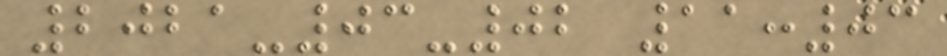2021-03-02 11:03
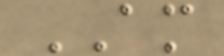AM
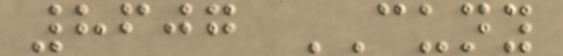8607 CUNY
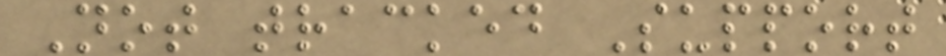Not tracked Support
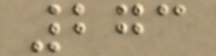273
